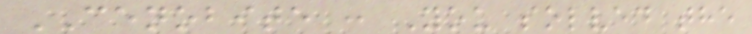CENOBITE : You solved the
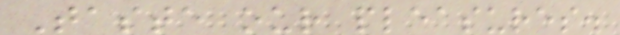Taste our pleasures.
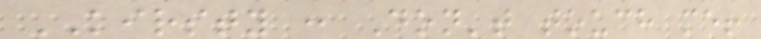KIRSTY : Don't touch me!
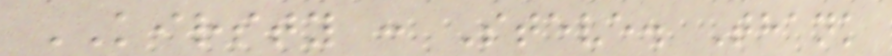KIRSTY : Steve. Thank
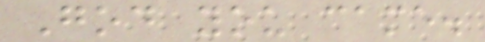God you came.
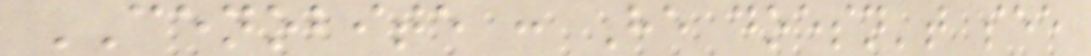CENOBITE : He doesn't see
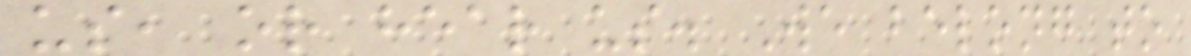us, or hear us. We belong to
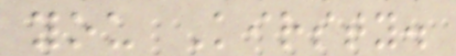you Kirsty.
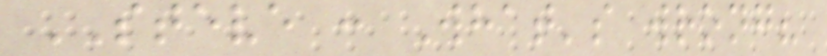STEVE : What's wrong?
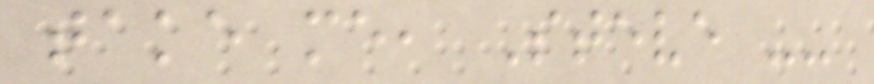take me, Steve --
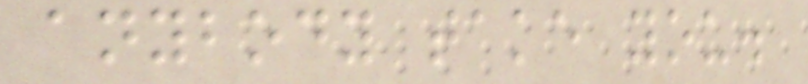anybody take you.
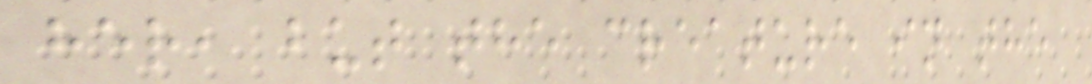her, but the creature in the
